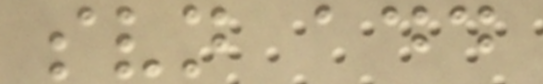svn add
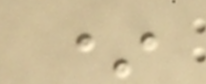*
